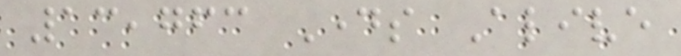13,763 Days Alive
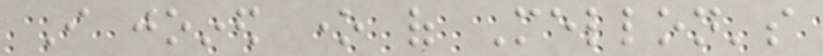I joined one of Mellon's
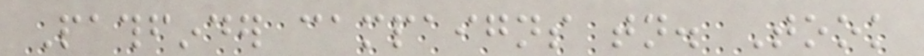Pathfinder campaigns tonight. Took
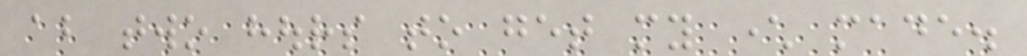about two hours to get my character made.
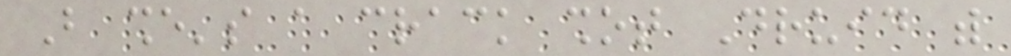But she's a crack shot Druid with
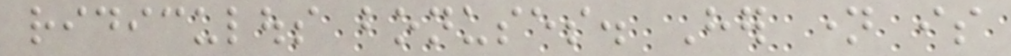ridiculous bonuses. Her name is
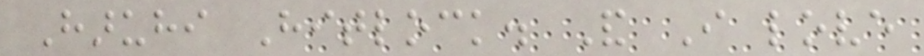Haruhi Hitlock. And I love
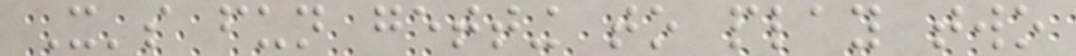It's fun getting to play two
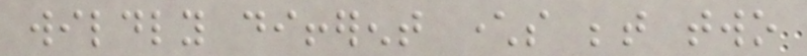wildly different characters between two
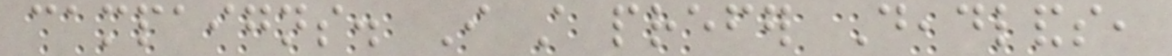campaigns. I still prefer Deadlands,
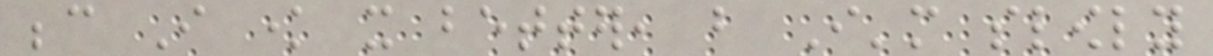because I know it better, but I'm slowly
